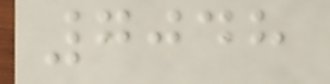7048
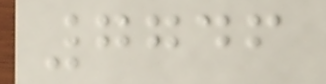7746
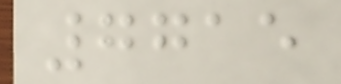7715
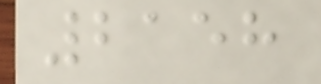2158
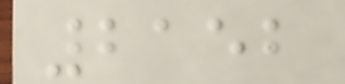2152
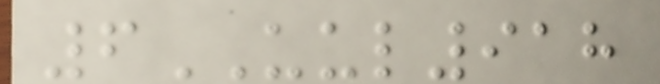6UUL918
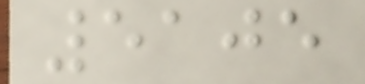5105
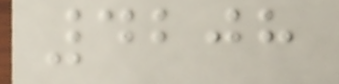4208
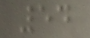54
